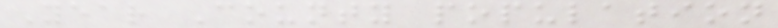Year County population
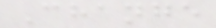Change
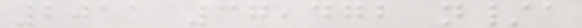2011 37,472 n/a
